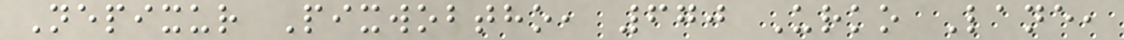Nepixur Pixwobtho, 670 Urko Lane,
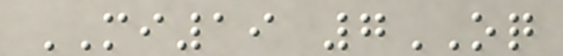MI19 7OQ
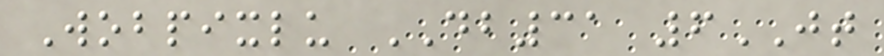Wobpixlu DB31 6JT
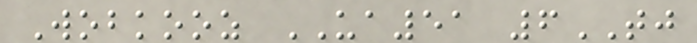Wobkooz UA51 6TJ
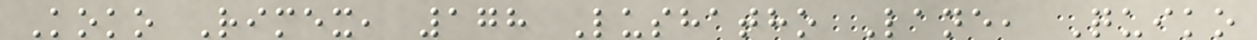Koko Rimex, 178 Lushatho Lane, Quiko
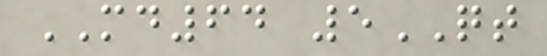MD64 5QT
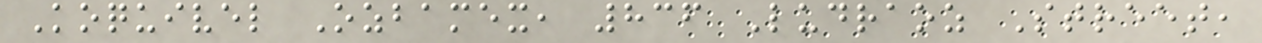Koquivel Ozbamex, 836 Ludraoz Street,
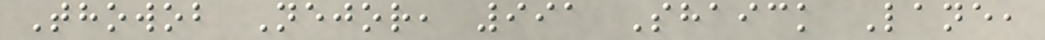Thowob Nejor, 991 Shaick Lane,
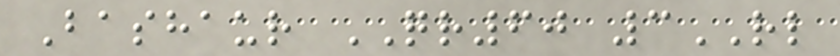Bashaur QR60 3RL
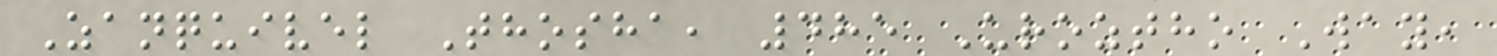Zanquivel Thosha, 485 Uroztho Way,
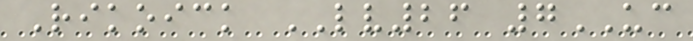Rikoick LV26 7UC
